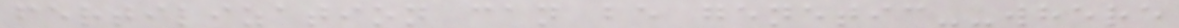fertilization can be genetic--where
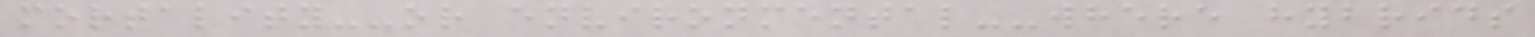mortality--or environmental--where hybrids
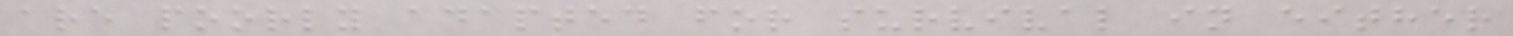are poorly adapted for survival in either
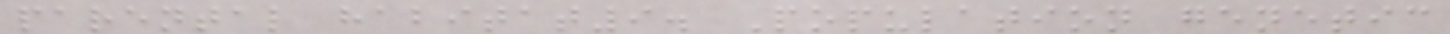parental habitat9. Population genetic
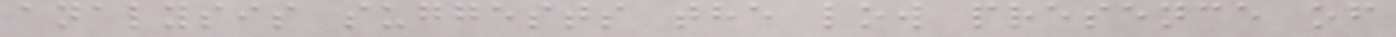analysis suggests the low presence of
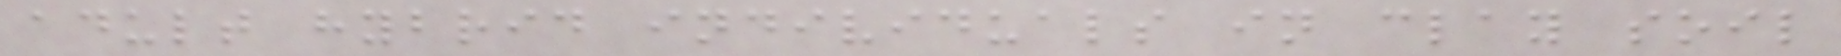adult hybrid individuals in clay soil
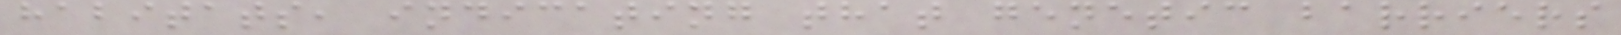habitats, indicating that genetic barriers
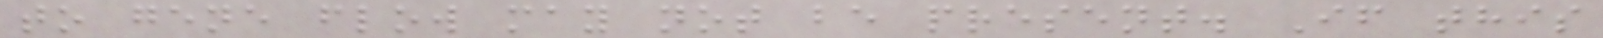to gene flow may not be present. If this
